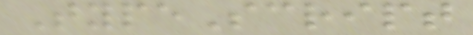TypeScript
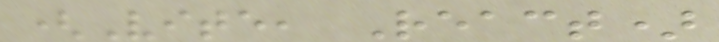(Vite, React)
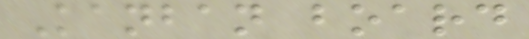Kanban board
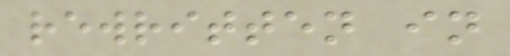rewritten in
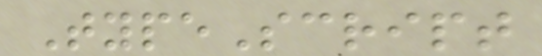TypeScript
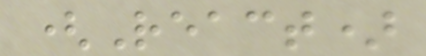(React)
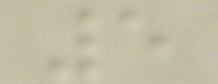5
